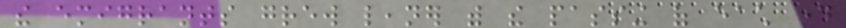the emigrants grew leaner with the passing of each day
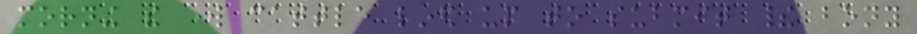morning the work cattle lined up to submit their bony
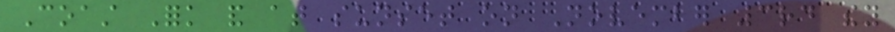Coast Fork and at sunset on November 3rd they
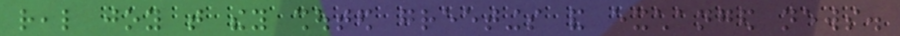real joy that they shouted greetings and exchanged news.
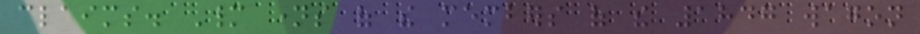claims. Many names of the members of the 1847 wagon
